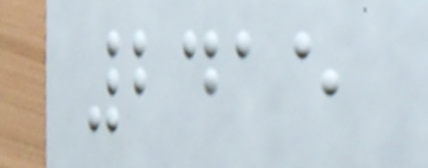2415
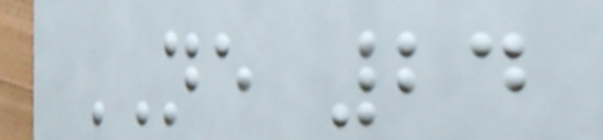NE 24
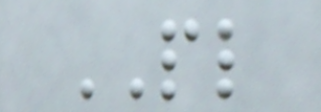PL
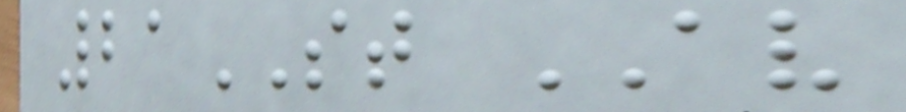21ST AV
